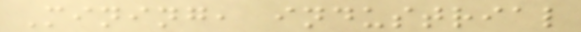Mining, industrial
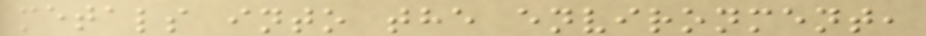metals into the environment,
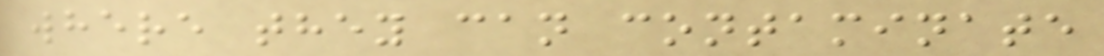where they can contaminate
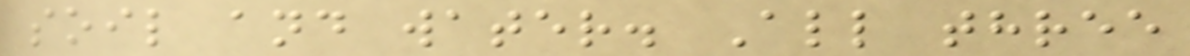soil and water. All three
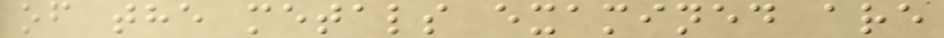of the metals examined are
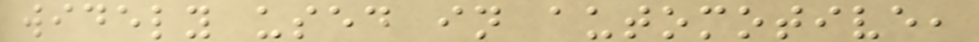widely used in automotive,
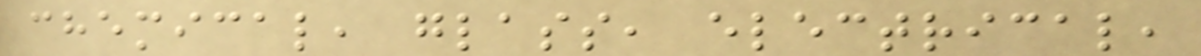chemical, glass, electrical,
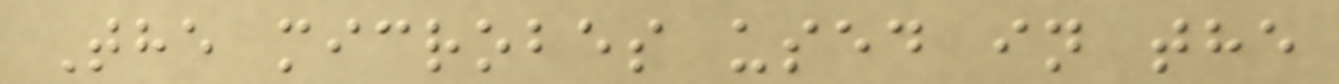The microbes used in the
